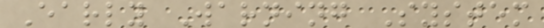Early Warning System
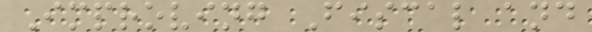Improving Fiscal and
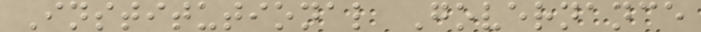Institutional Governance
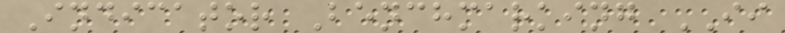Indicator Benchmarking II
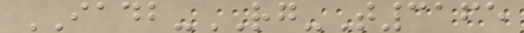IADB-RG-T3165
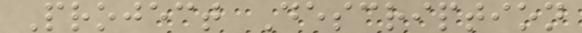Project Description
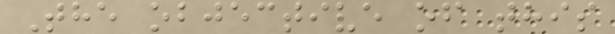The objective of this
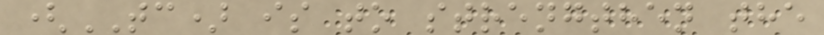(TC) is to strengthen the
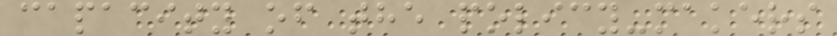capacity of the policy-makers
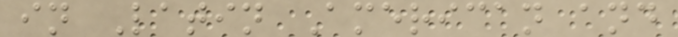in Latin American and
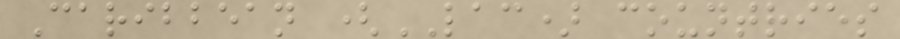Caribbean (LAC) countries
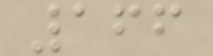166
